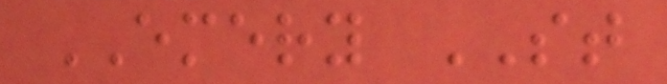EMERY ST
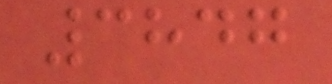3847
